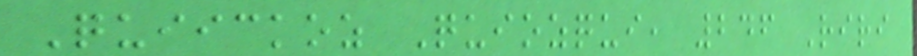Quiickoz Quiozqui, 246 Riri
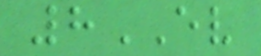8EV
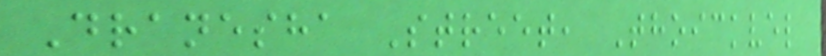Dranesha Street, Thoickvel
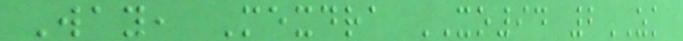Way, Mexdra XO94 2ZK
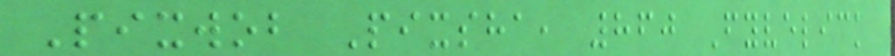Pixwob Pixsha, 860 Fyvelick
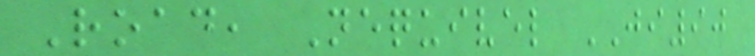Road, Nequivel JI90
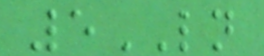5LN
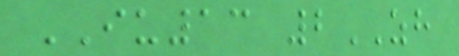IU13 2ZH
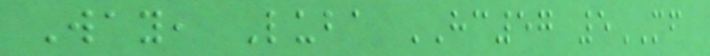Way, Luba HC57 5MF
